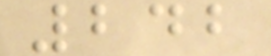242
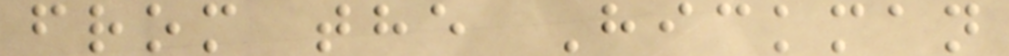from the Hickman
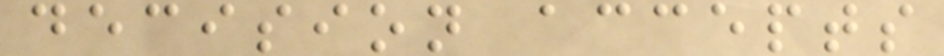decision accepts
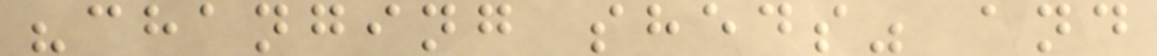"changing sheds" and
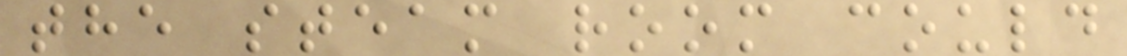the steam room could
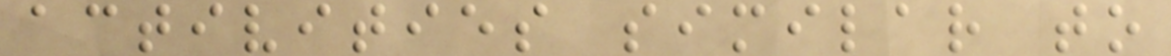activities similar to
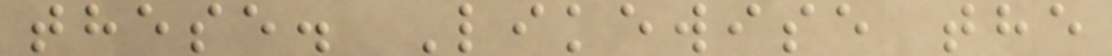these. Likewise the
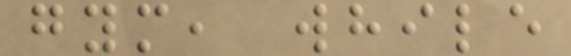gym, while
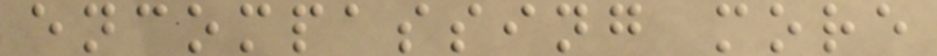encompassing more
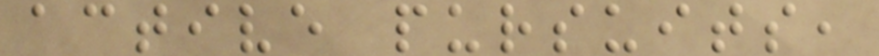active pursuits,
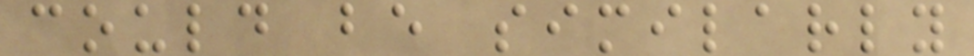could be similarly
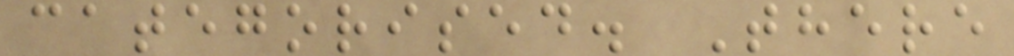categorised. There
